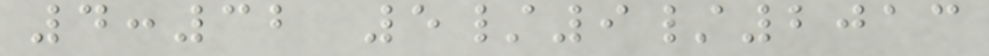4:32 5/9/2013
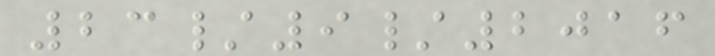23/9/2016
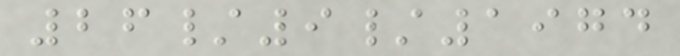26/9/1974
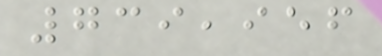739,956
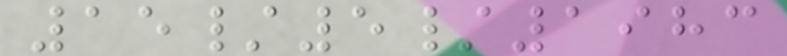15/5/1983
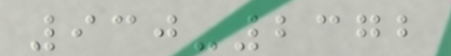930-2372
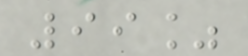99%
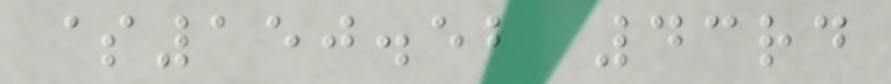$150.52 43rd
